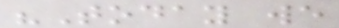"Today we
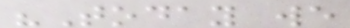"Today we
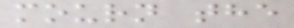mourn the
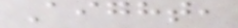Aight,
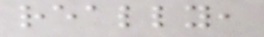really,
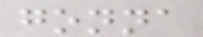gonna
